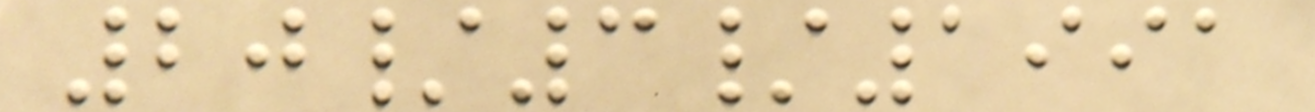20/3/1991
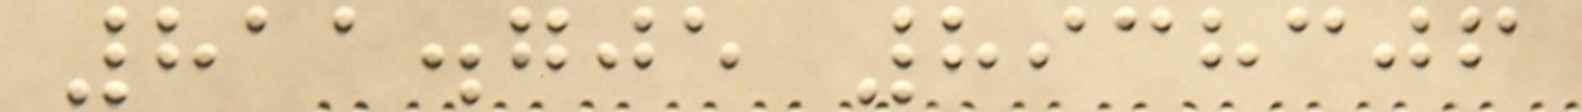811.705 8938306
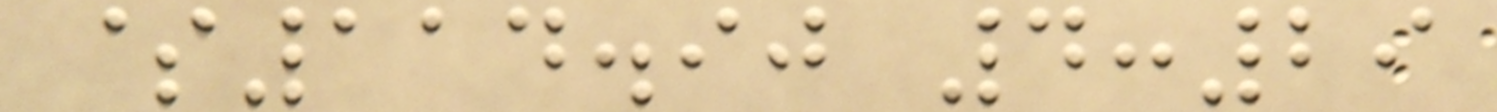$114.90 4:29
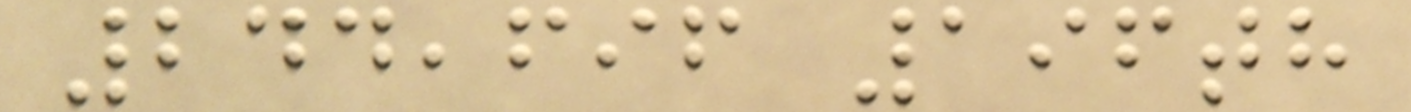244,696 196th
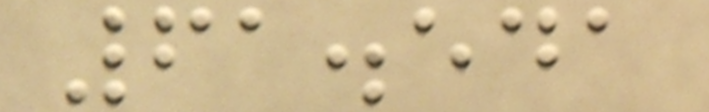61.541
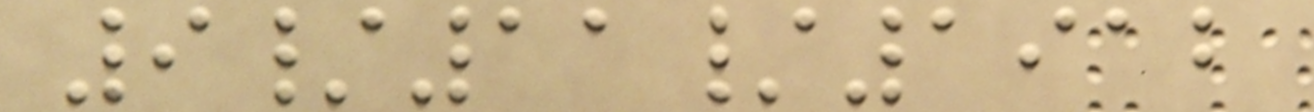9/11/1912
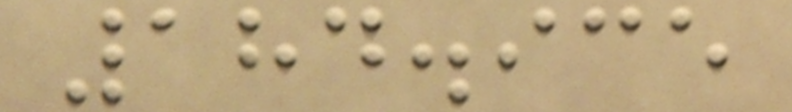184.935
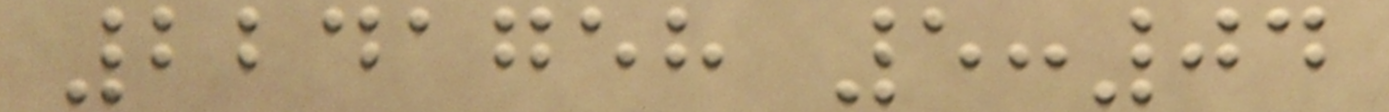2241758 5:04
